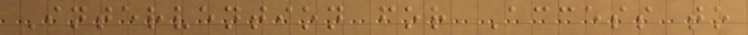Intervention for Access to
